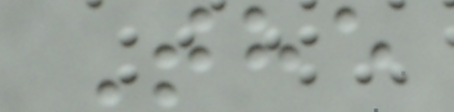The
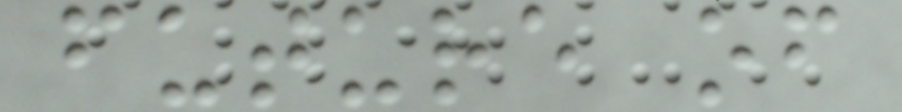future of
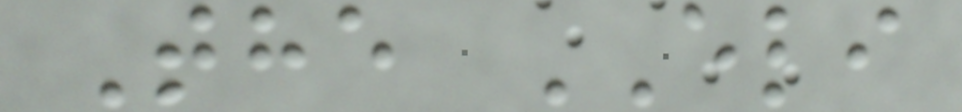The ELI
